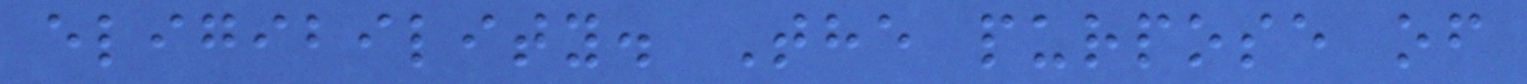eligibility. The purpose of
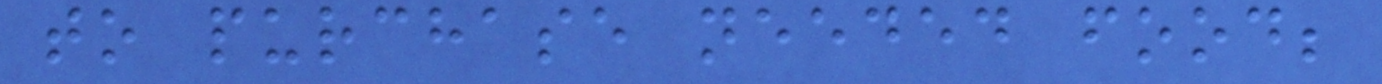to purchase needed food;
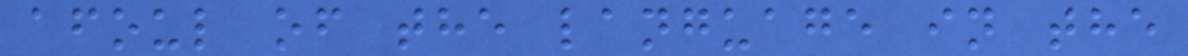afoul of the language in the
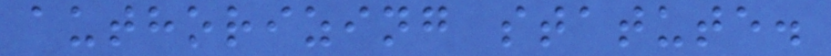authorizing statute.
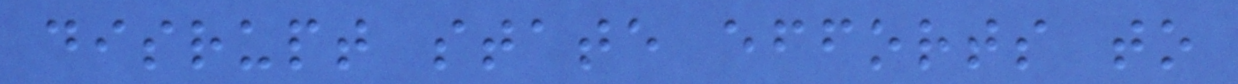disrupt state efforts to
